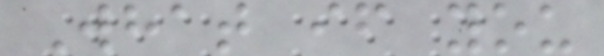What if you
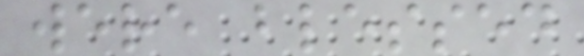were blessed
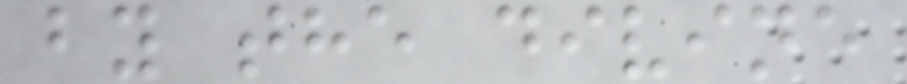by the divine
